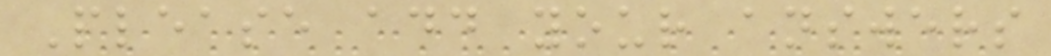Please add your answers
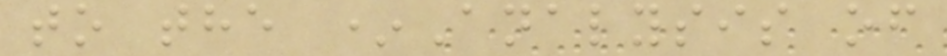to the *Analysis of
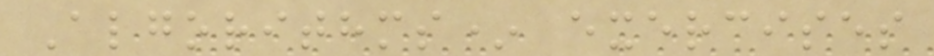Algorithms* exercises
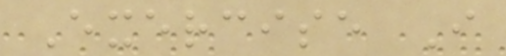Exercise I
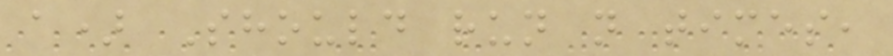a) Should run n times,
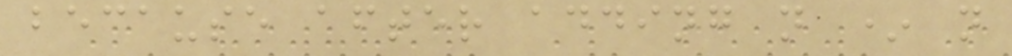because after adding n * n
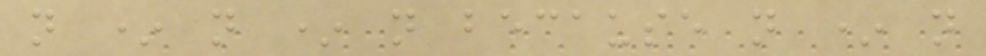n * n * n because n * n
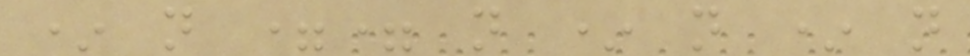* n == n * n * n
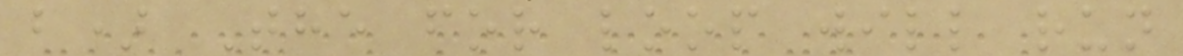b) The for loop will run
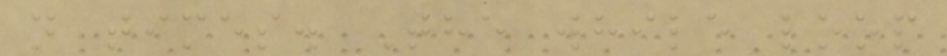n times. The while loop
